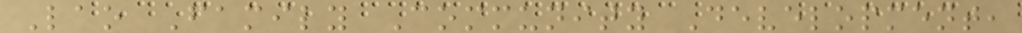Lao Family Community Development,
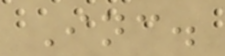Inc.
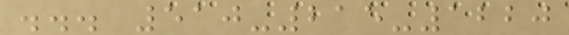... 510-215-1220
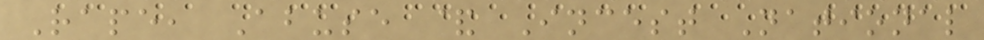Rape, Abuse & Incest National
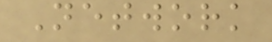Network
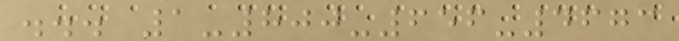... 1-800-656-4673
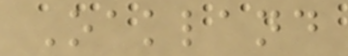Oakland
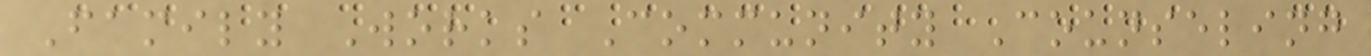Family Works Community Counseling
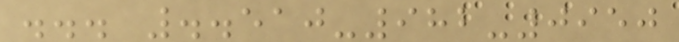... ..510-982-0950
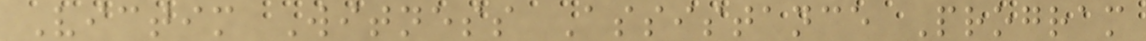Victim Witness Assistance Program
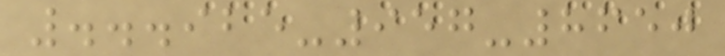...925-957-8650
